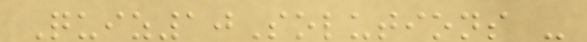Quiz10Solutions -
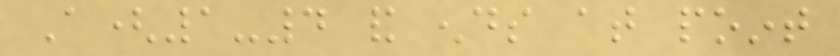A(1-4 and ends at point
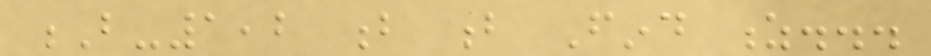B-1,2 b b Find z...
